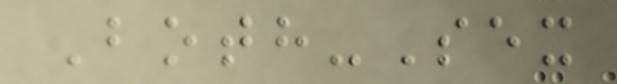Both-Sex
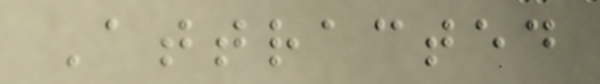Attracted
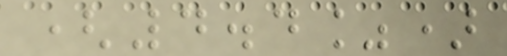(4.4%)
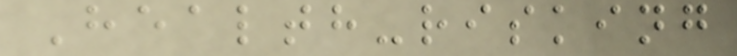Health-risking
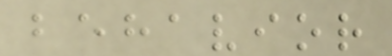behavior
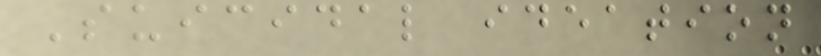Suicidal ideation
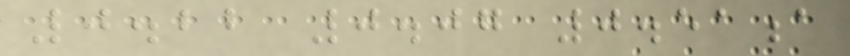0.22 0.07 0.51a
